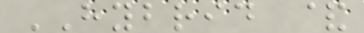HYBRID &
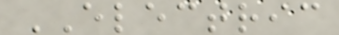ELECTRIC
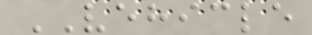VEHICLE
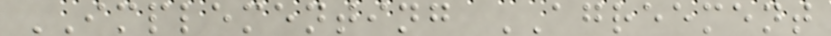IMPLEMENTING AGREEMENT
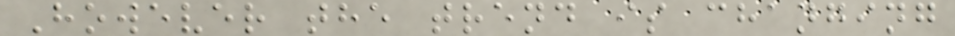However the trend is changing
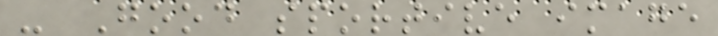- Good sportive image
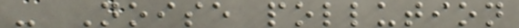- Noise pollution
